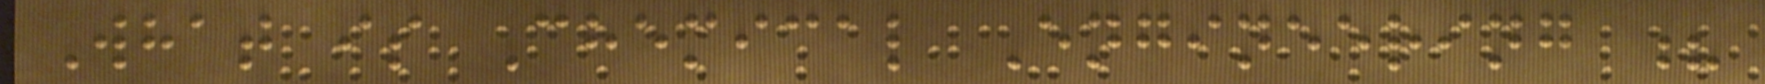What is Chemical Engineering ?
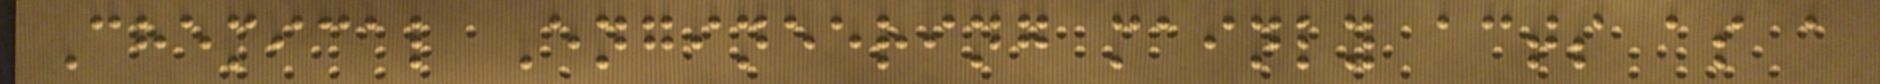Chemical Engineering mainly acts as a
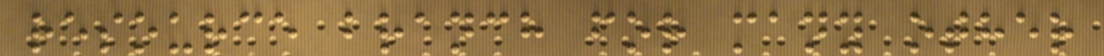resource branch for many other
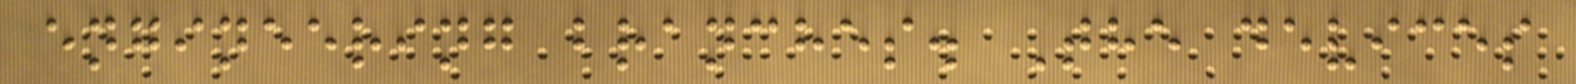engineering branches. The devices
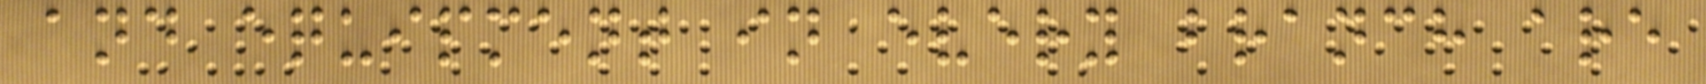and equipment in every branch are
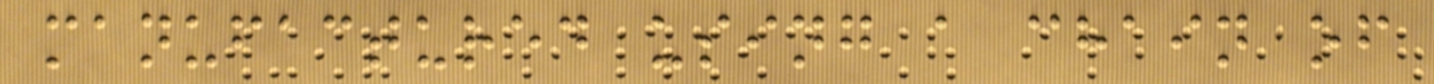manufactured using a chain of
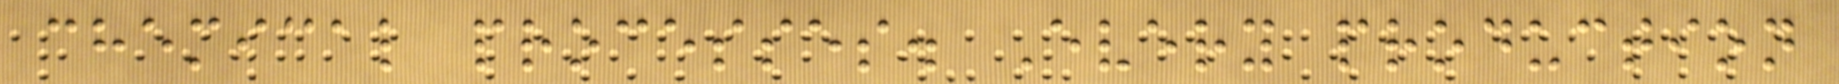chemical processes. Every production
